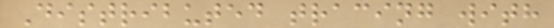Distributed tracing with
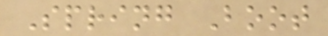Spring Boot
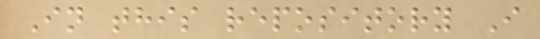In this repository I
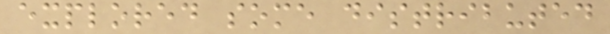explored some distributed
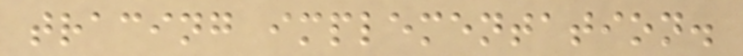tracing implementation.
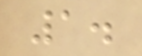1.
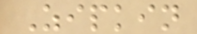Zipkin
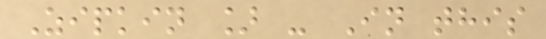Zipkin ] - In this
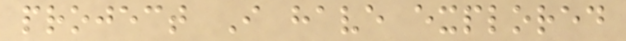project I have explored
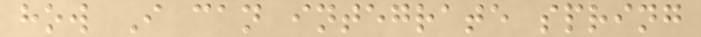how I can integrate spring
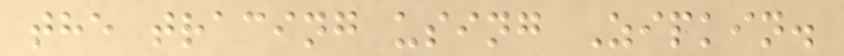the tracing using Zipkin.
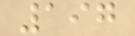197
